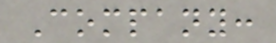Company:
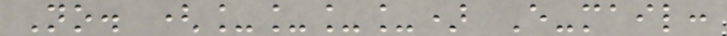No. (____) E-mail:
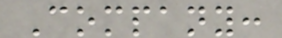Company:
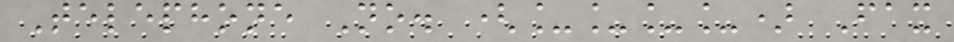Telephone No. (____) Fax
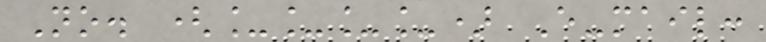No. (____) E-mail:
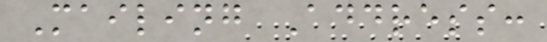Mailing Address:
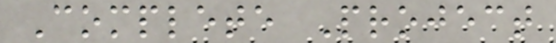Complete Project
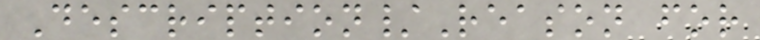Description/Reason for
